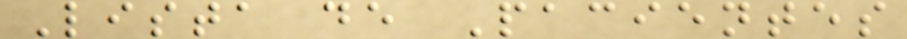Lista de Pacientes
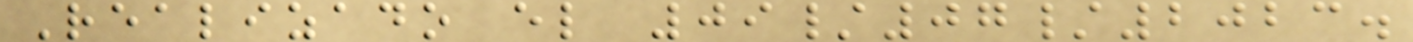Realizado el 09/07/2023.
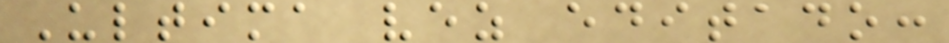Ultima vez editado:
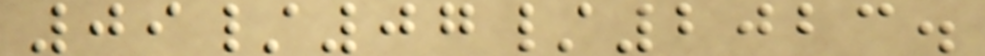09/07/2023.
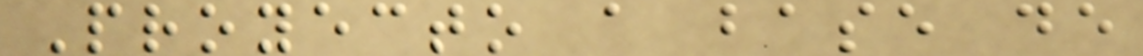Proyecto a base de
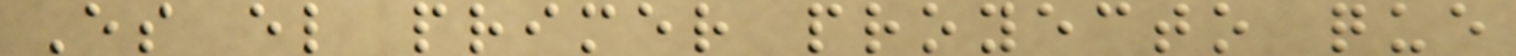Es el primer proyecto que
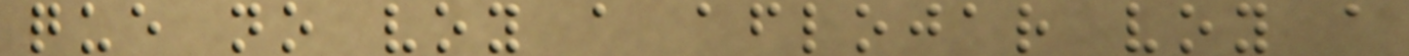que no voy a aflojar voy a
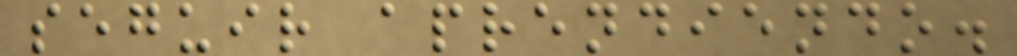seguir aprendiendo.
